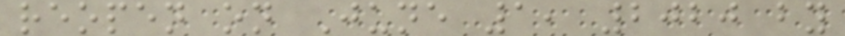reopen on June 1, 2020 by
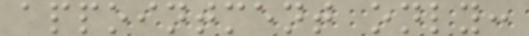appointment only:
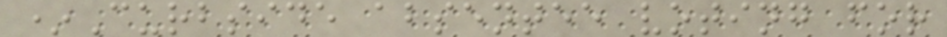*Curbside absentee voting for
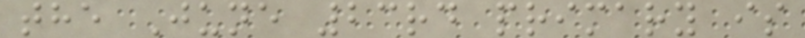the June 23rd primary is
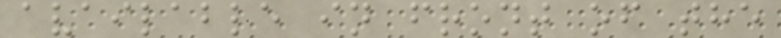available in front of the
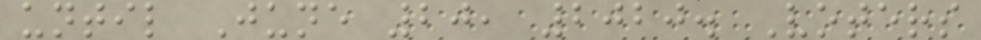until June 20, 2020. Voters
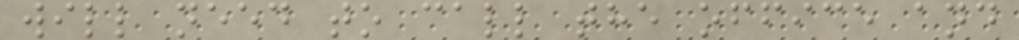will need to call the office and
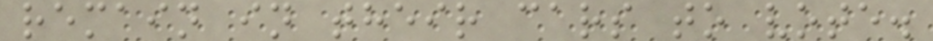remain in their cars to vote.
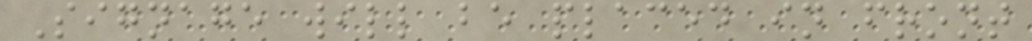Signage will be placed in front
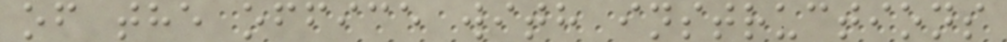of the office with instructions
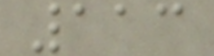113
